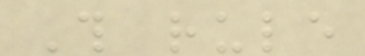This rule
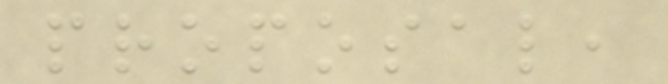proposal,
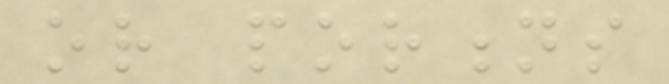or portions
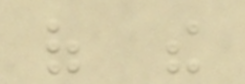of the
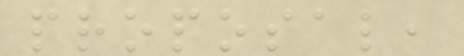proposal,
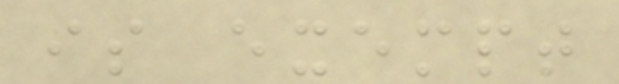is exempt
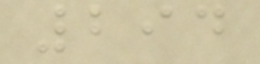294
